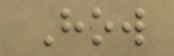How
